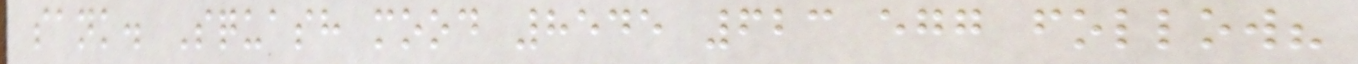sank. Squash mood 8545 623 egg follow?
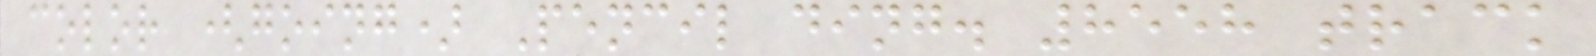color (going) Pencil ding. 8558 track
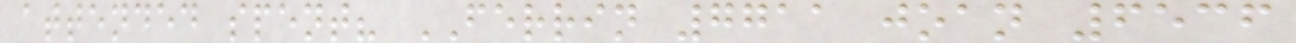attended spent? FERRIN 7711 joan 6536
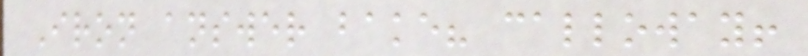Iron answer bake? calloway!
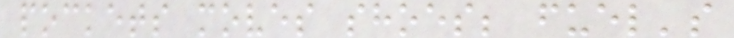pockets moves shoes; fuel's
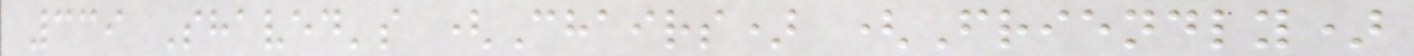339 Shaved's (Chairs) (Friendly)
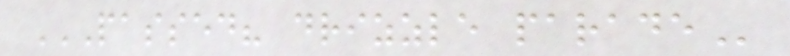PASSED? DRIZZLE PARADE
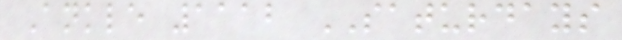Ankle 1112 SATURDAYS
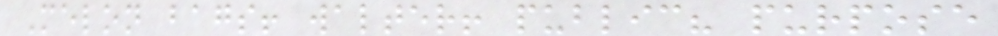Melon bags! walter! public? purpose
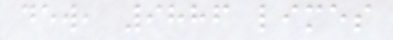dew, 9886 limes
